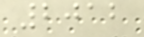2012
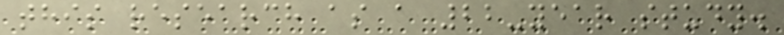this research as a 22-year study.
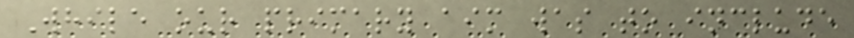While our primary aim was to include
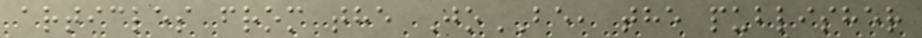articles from the JoBE, the publisher
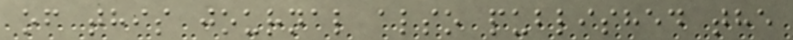of this journal also published the
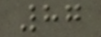87
